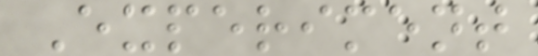Experiment
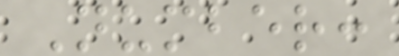Number:
